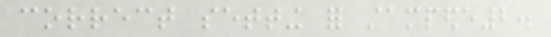correct setting for stampede2.
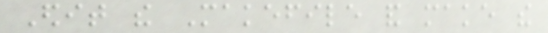Edit the Makefile and make the
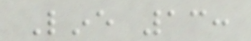Line 13:
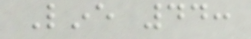Line 44:
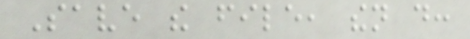Save the file, then do:
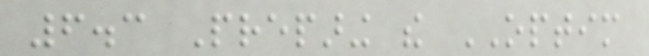6.3 Preparing the OPTIM
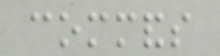commands
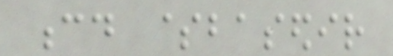cd $basedir
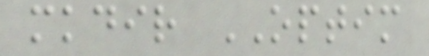mkdir OPTIM
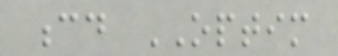cd OPTIM
